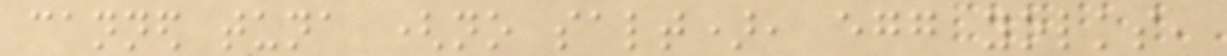canned tuna (no salt), egg yolks,
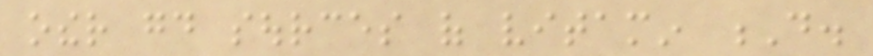other good sources of vitamin D.
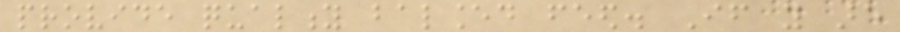provide quality balanced feed. If you are
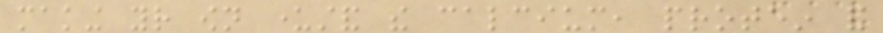making your own understand the calcium, protein and
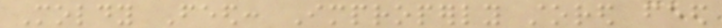Moldy Feed: Improperly stored feed
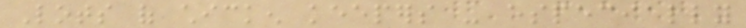Lots of chicken keepers - especially
